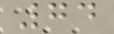74
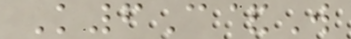K6C&W
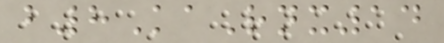b8KaRnx14
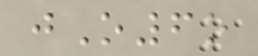jO6o
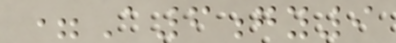=A6gy9
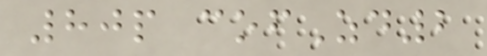80p cofZd2
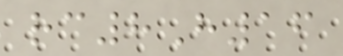rc8H16
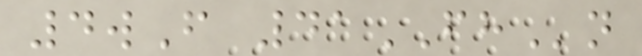4wF 41FHn
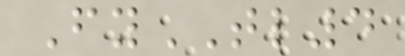FyTL4
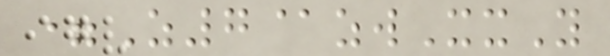=Z7@zwXxY
